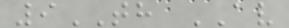9TH AV
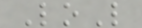LoL
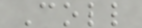Coll
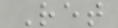Ret
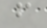f
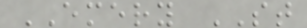EMERY ST
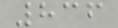836
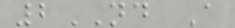2ND A
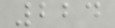224
